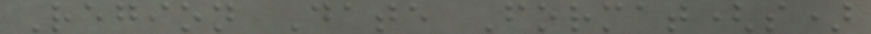Region Date Format(s)
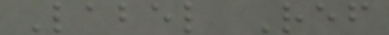Label Ref
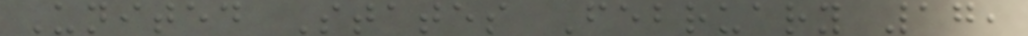United States February 17,
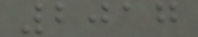2017
